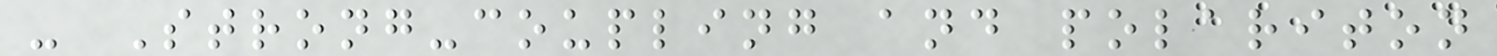- Strong-coupling and polariton
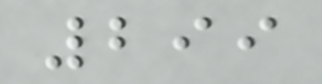299
